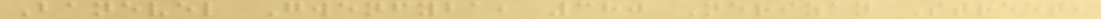Banevel Gwenfyba, 380 Nerizan Street,
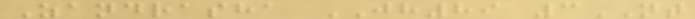Zandrasha JH89 3NT
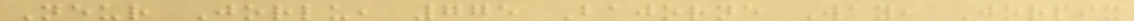Neur Jorlu, 775 Bajorne Way, Jorpix
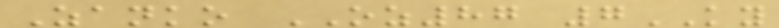Zanko OZ87 7KY
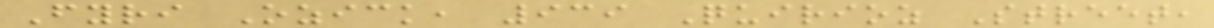Fyri Ozick, 939 Quirioz Street,
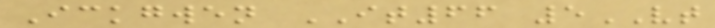Ickgwen IT66 5VT
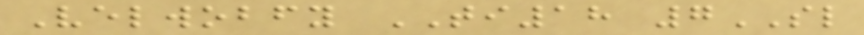Velwobfy TI18 7SL
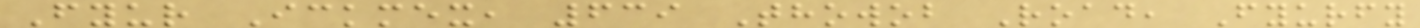Fyur Ickmex, 639 Thowob Road, Fyurfy
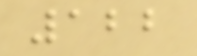122
